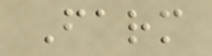Farm
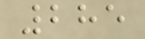285
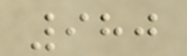980
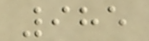985
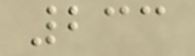233
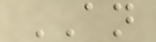AN
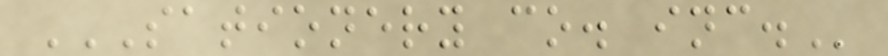SATIONERY CO. INC.
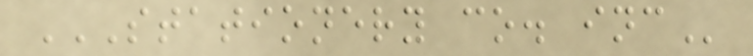STATIONERY CO. INC
